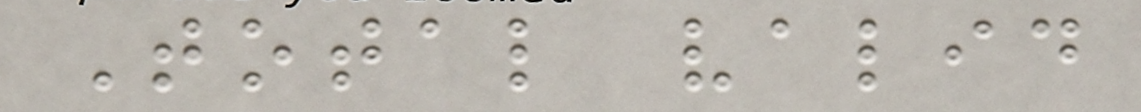Total valid
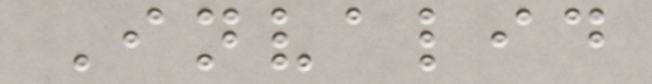Invalid
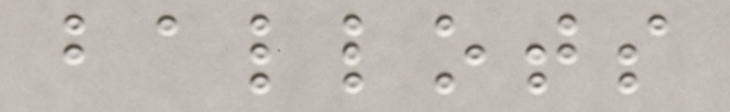ballots
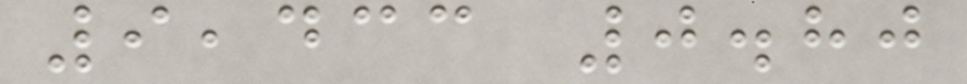9,433 0.80
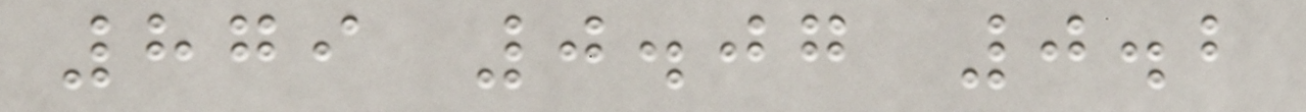879 0.07 0.2
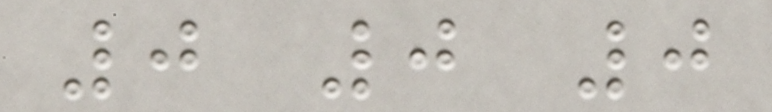0 0 0
